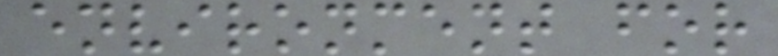environment for
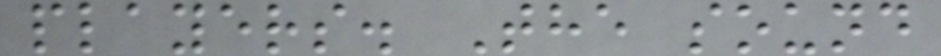players. The sound
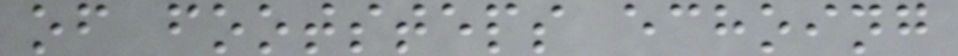of footsteps echoing
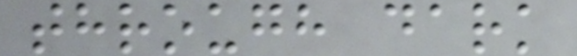through dark
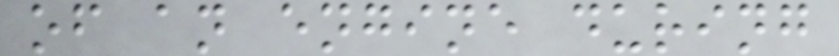of an engine during
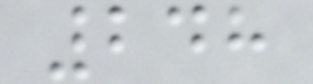248
